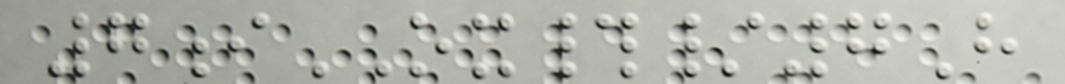7iOX#/7H
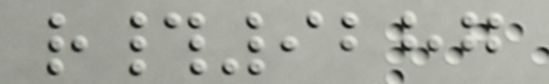r#9287
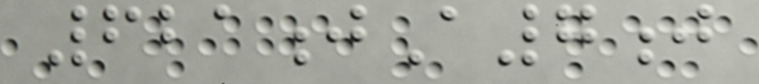621jA7j
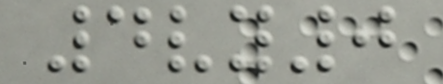4vy0
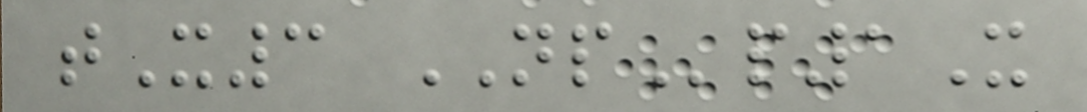tX3 NPp1X
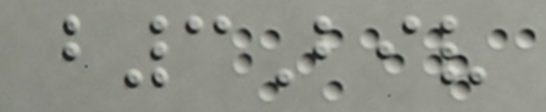b3Biv
